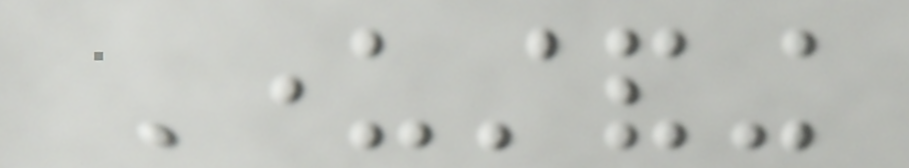Understanding
